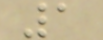1
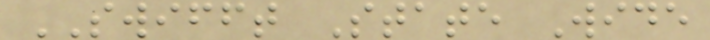SWIFFT State Wide
